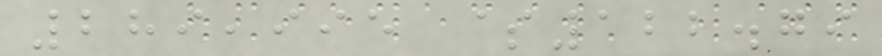289,995 $122.79
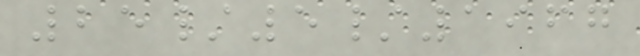25/5/1967
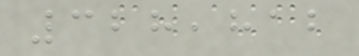328,812
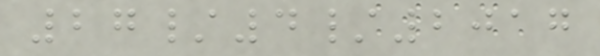27/4/2017
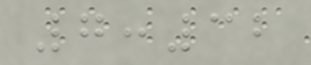7:32
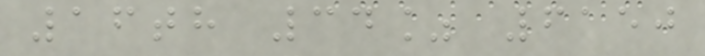16th 34% 6150
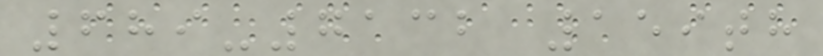689-7132 159th
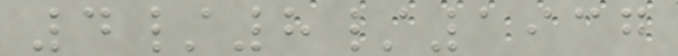4/8/1937
